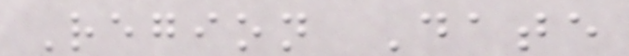Region Date
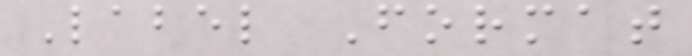Label Format
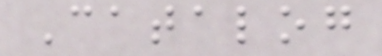Catalog
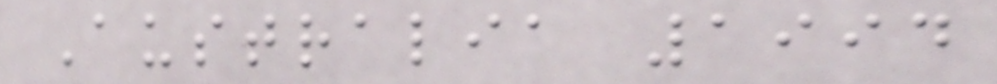Australia 1994
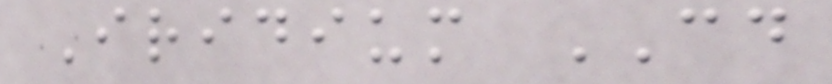Iridium CD
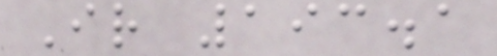Ir 193.1
